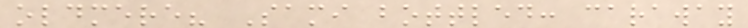oldmere? Sami bottled: caraway
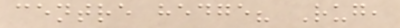centre hedge? Rug,
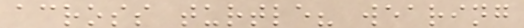across turtle? wearing
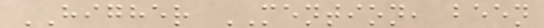HIGHER MENTION, been
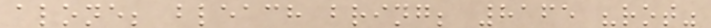alone; bleach bring; 8165 "rot"
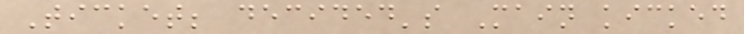Ticket; decided's Main kicked
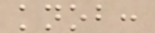knob:
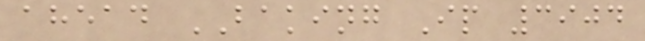ahead BAKING Ip 3904
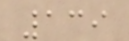139
